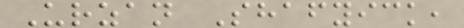Urzan Shafyick,
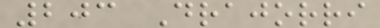203 Drajorri
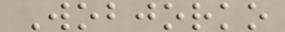Wobjorko
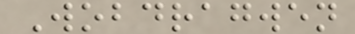Wobdragwen
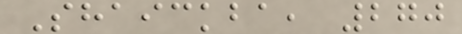Shaickba, 270
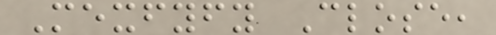Mexfyfy Close,
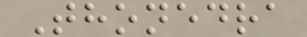Thonedra
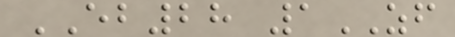EB28 1ZF
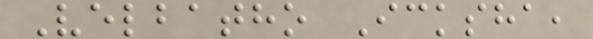Velbatho Icksha,
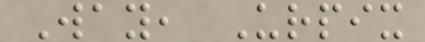Way, Urpix
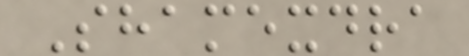Shamexdra
